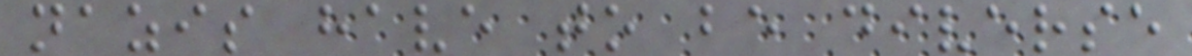nazis have to be diverse
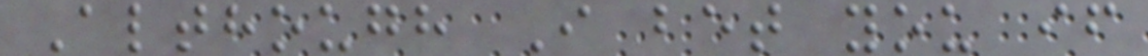Although I bet you if
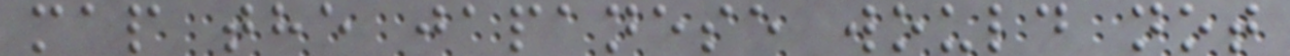map the japanese would not
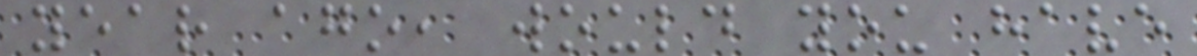year ago, would you have
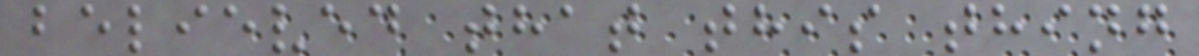believed that this thing
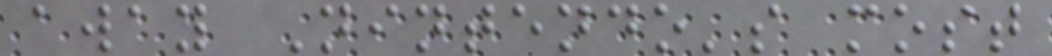away Nintendo's most
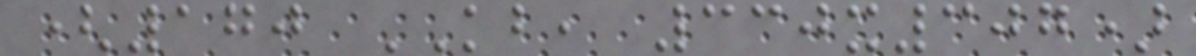(170 KB, 330x307)
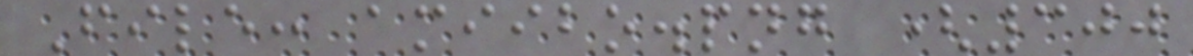File: amiibo.png (300
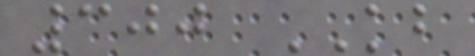300 KB
